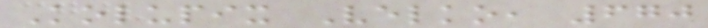Kolupix Velko, 670
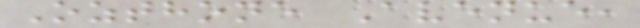Ozthone Avenue,
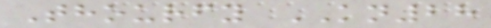Thourfy KN28
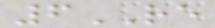6RE
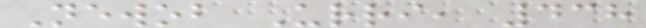Newob Urri, 438
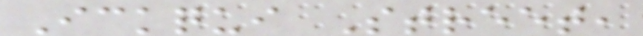Ickqui Street,
